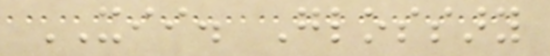XII. Glossary
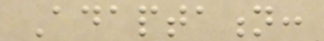Adaptation:
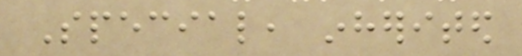Special, inherited
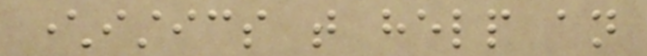characteristics that help an
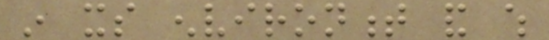in its environment and which
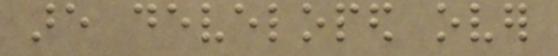are developed over
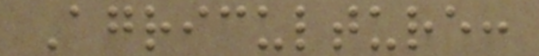Agriculture:
